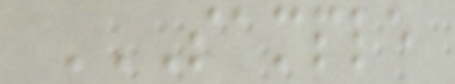SAMPLE
